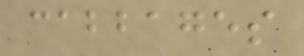cabbages
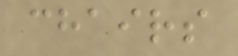chairs
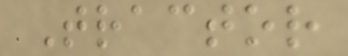Tractor
